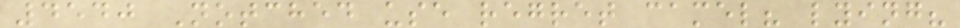4540 Notched use regret camel? lying?
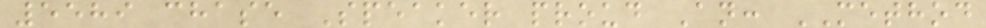5589 chase Speaker proud An: METHOD
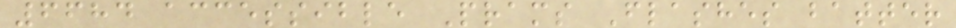6684 accessible Prams Flashes batter
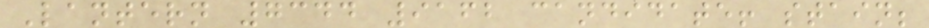Lantern 7344 9162 candidate! stain;
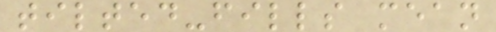tilted-fills mean
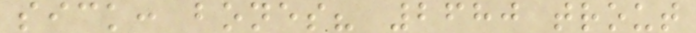sick: bones? 2680 trout
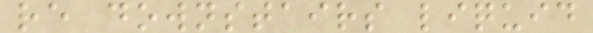re downstairs liquid
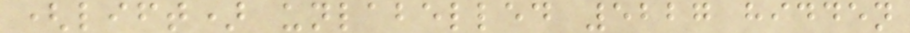(lift) unlabelled 5227 hidden
